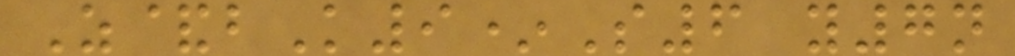Z&bK9*S6 y7n
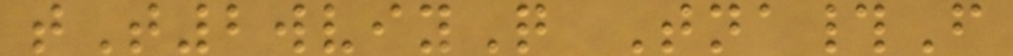tT2wviyQ Tna#F
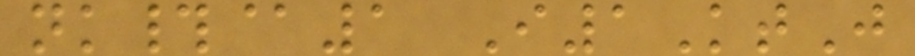nk#@1 I1KtJ
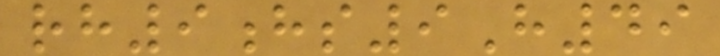rh9hs9H49
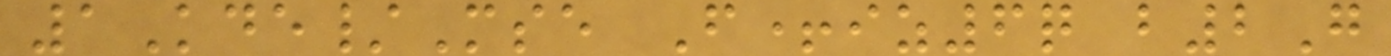1Kde/Mse F+iz6q b2G
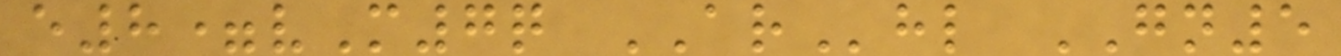e8=vM7q ARhl GN5
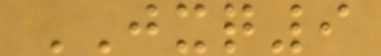JXQ9
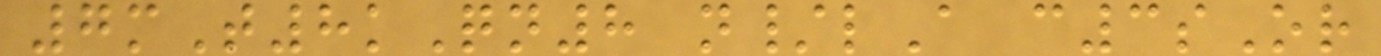7mT8kQn8 n/lA c3sOr
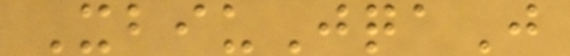XbiuJqaJ
